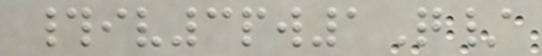#iv3pw1Q/
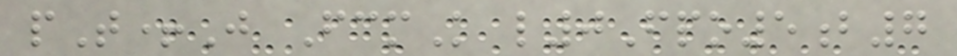pT+J FcmK l0Fpo5b7
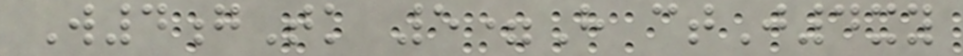W4gTk 5=H ctJ4xy
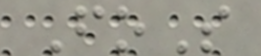FoS
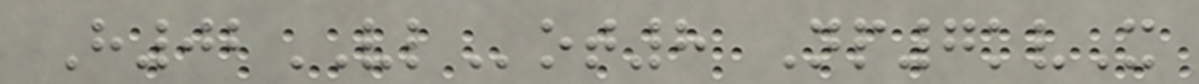H02VLot8 Np7kvX
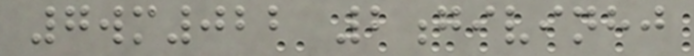7wm022 2givinhj
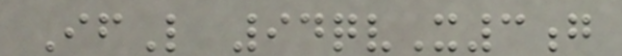IfL 94qvX3g
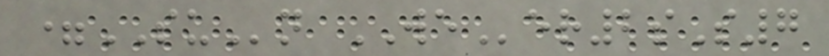=SUn WEer2sS7
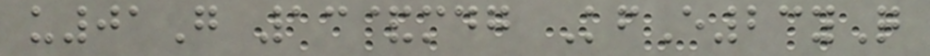u01G 13&mdg KfE23yQ
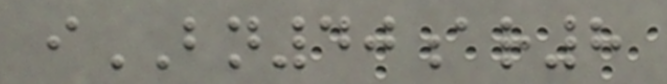iBN40ar8
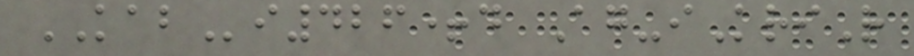KABi426+d Ag-iKriR
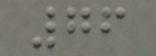76
